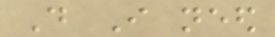Do I need
